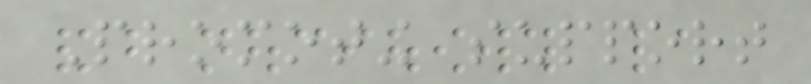Promoting support
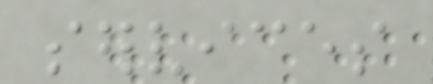services
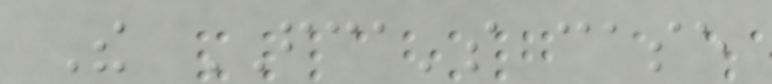The FCA's case
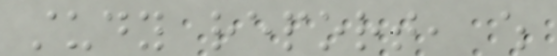study report, which
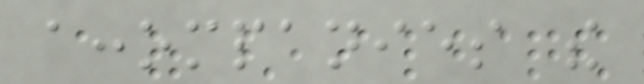accompanies the
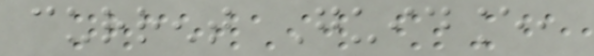current Guidance,
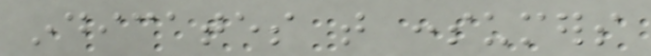indicates that consumers
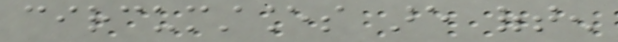circumstances are often
